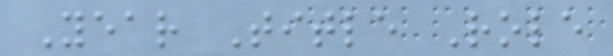Year Title Role
